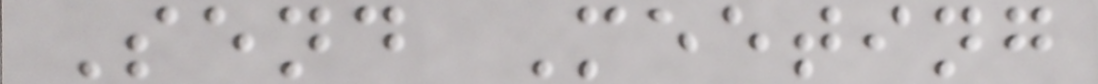Send Meeting
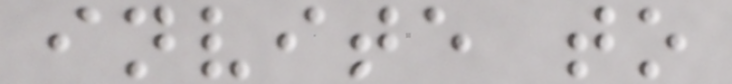invite to
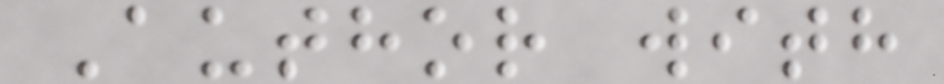Author with
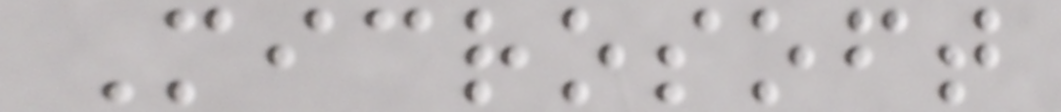Microsoft
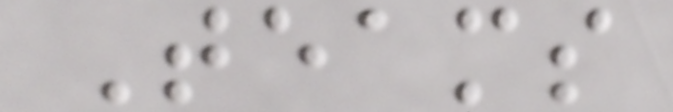Teams
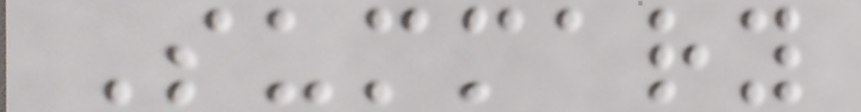Summary
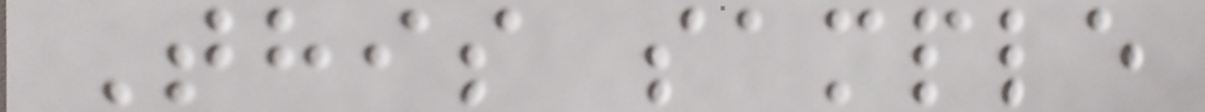This sample
